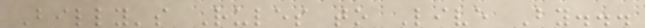Billy's Rules to Live By...
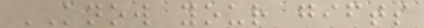KNOW your gifts
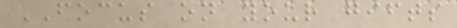FOCUS on your gifts
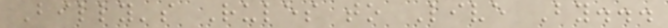Billy's Rules to Live By...
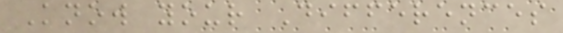Know your Differences
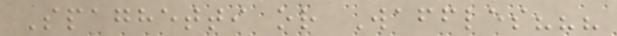Spaghetti or Waffles???
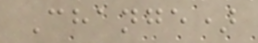Change)
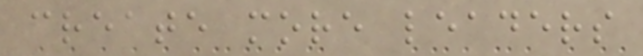create more leaders
